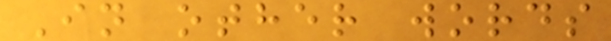In other words
